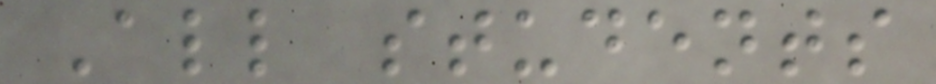All students
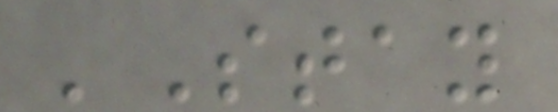'Stay
